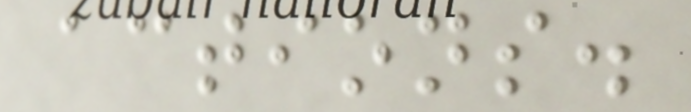actions.
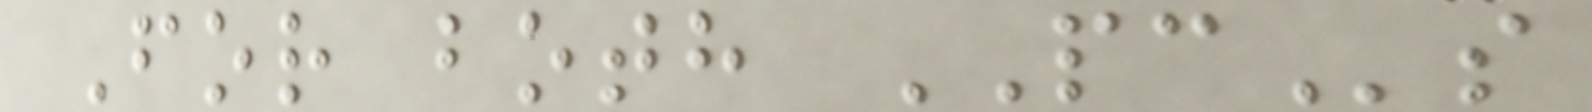For both PCs
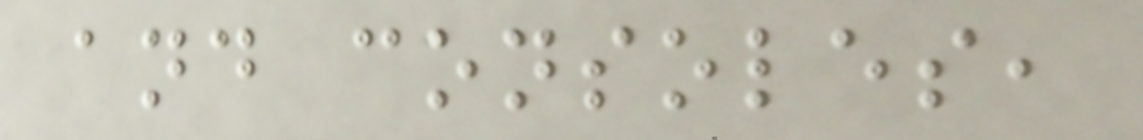and consoles,
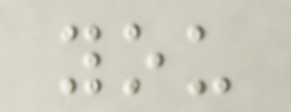you
